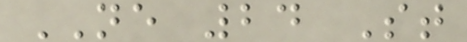NE 24 St
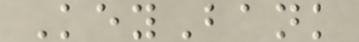KeyBank
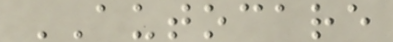AUTOCARE
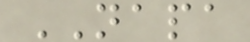NAPA
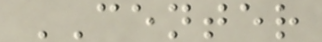CENTER
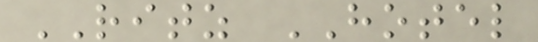RITZ HOTEL
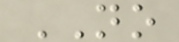NO
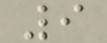9
